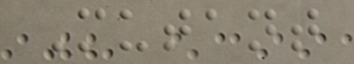Mutant
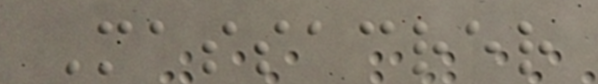Massacrer
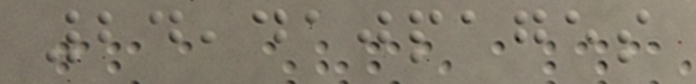24,410pages
